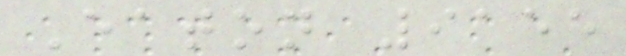Eaton 9155
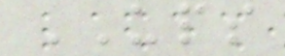UPS
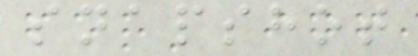snapshot
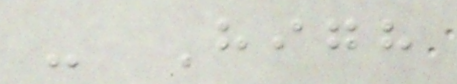- High
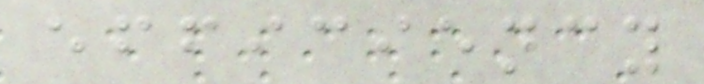efficiency
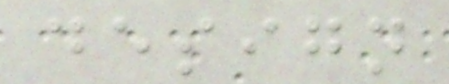design
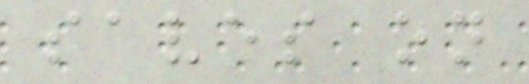saves on
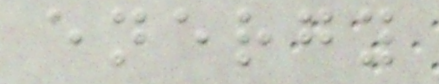energy
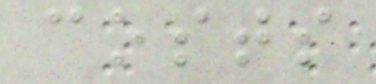costs
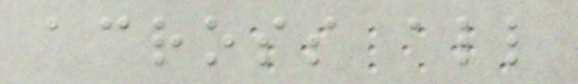across all
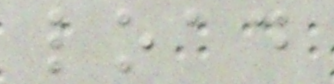load
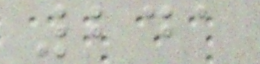241
